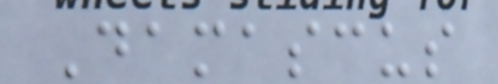Damascus
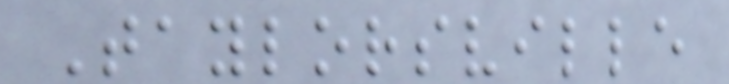Taylorsville
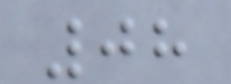08
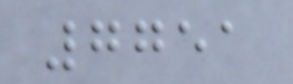7751
